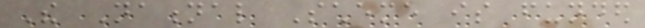The National Scheme is funded
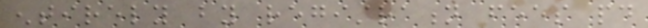entirely by registration fees paid
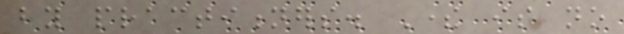by practitioners. There is no
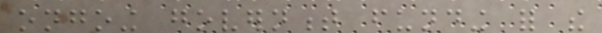ongoing government funding for the
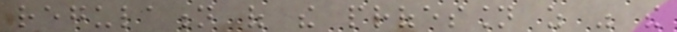regulation of the profession as was the
